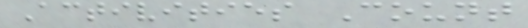Activities Count
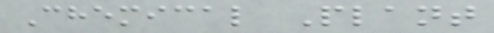Chemical Plant
